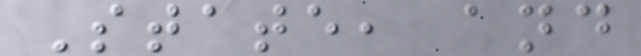State, and
